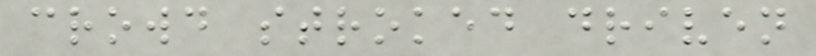crowd stroked driven
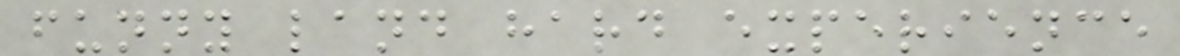funny land hard experience
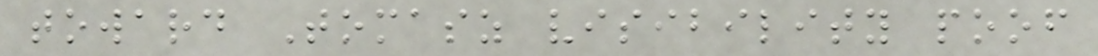toward Tomasz visibility poof
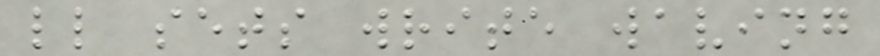ll sets write waving
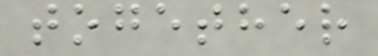together
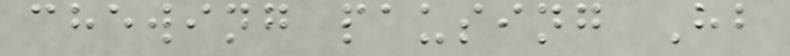chewing pausing Hb
